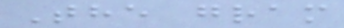The gram
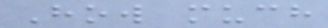How much
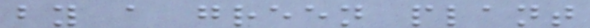by a green plant
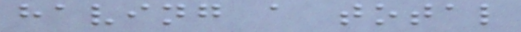having a total
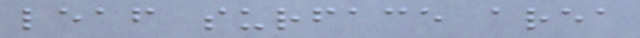leaf surface area
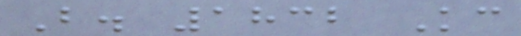B. 1832 Kc
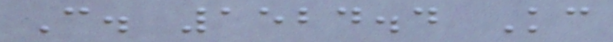C. 1524.4 Kc
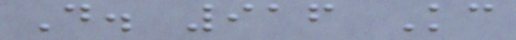D. 916 Kc
